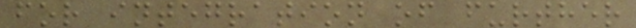for integration of further
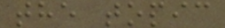the topic
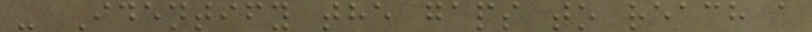- Identify the gaps to reach a
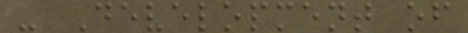- Development of
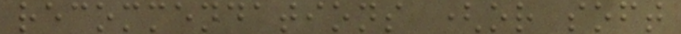recommendations (or soft
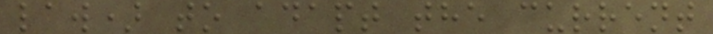law) to adapt the current
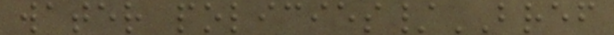water policies/BREF
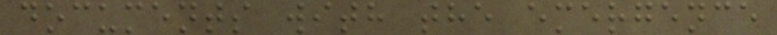documents with the emergence
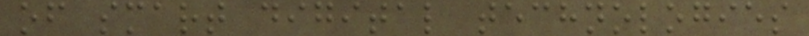of smart digital technologies
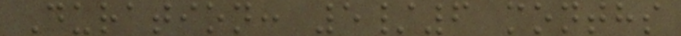Duration: 5/6 months
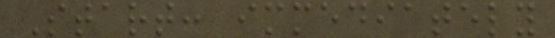Start: immediately
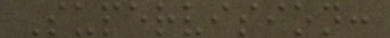Supervision:
